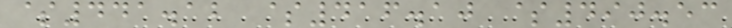$441.12 $416.10 $490.53
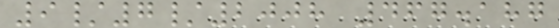9/7/2008 467.187
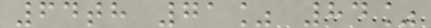64th 71% 84%
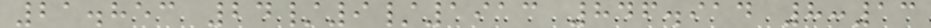21.853 24/9/1913 846.914 8:13
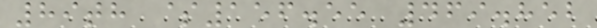89th $156.55 469.852
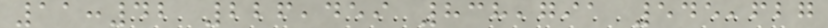11:42 226,459 838,791 545,627
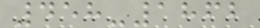458-1862
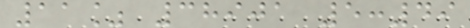11% 38901 5:49
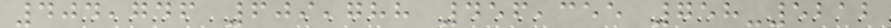404,746 609,788 456,355 758-5212
